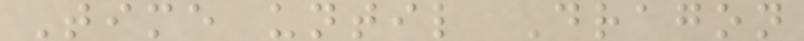Time until Dragon
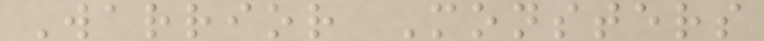Warrior Monsters
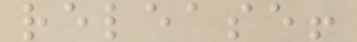release!
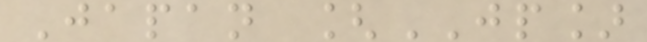Japan [JP]
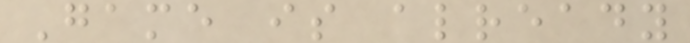Game is already
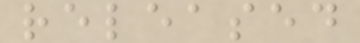released
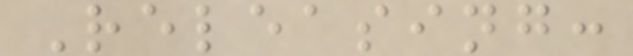Releasing:
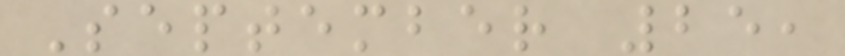September 25,
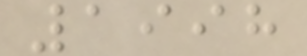1998
